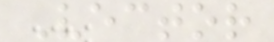Vector
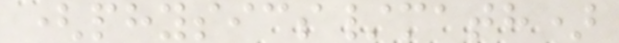(physics/math)
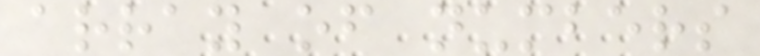array of numbers
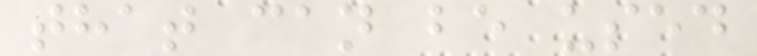that can be used
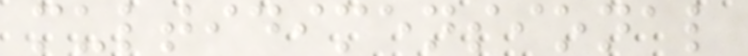multidimensional
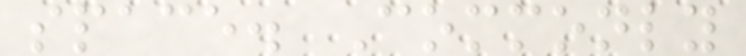space. Commonly
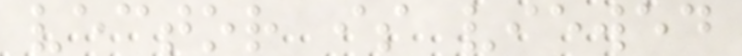vector is viewed
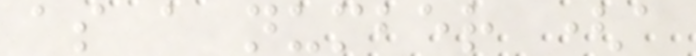as a number (a
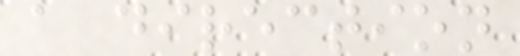a direction
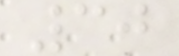30
